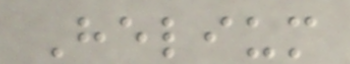Helium
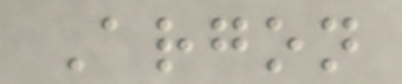Argon
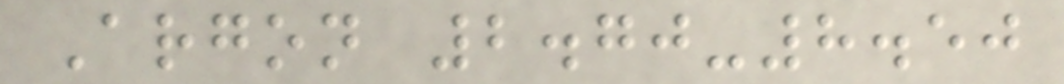Argon 2.70-8.50
